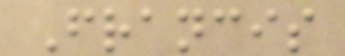Francis
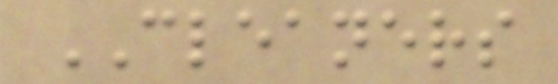CLEANERS
